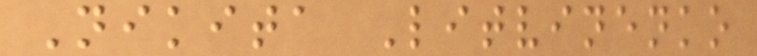Nikita Litvinenko
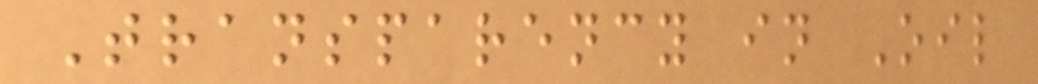Transparency in Oil
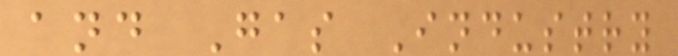and Gas Industry
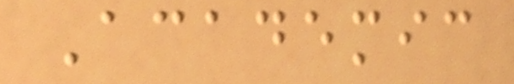Academic
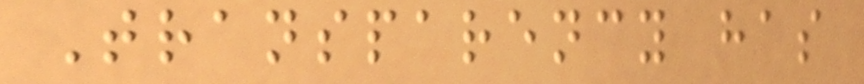Transparency has
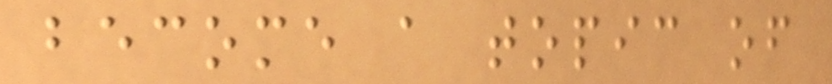become a topic of
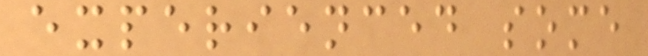experienced some
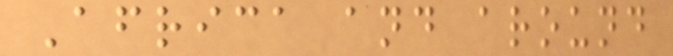Africa and around
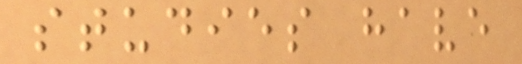studies have
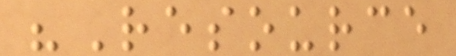"Resource
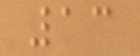13
